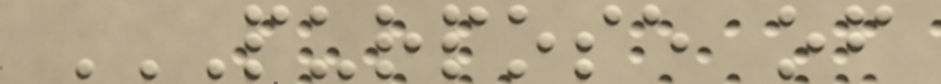PURPOSE OF
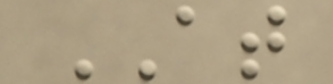AT
